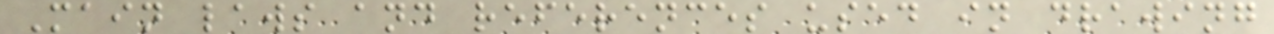Main laws and references used in drawing
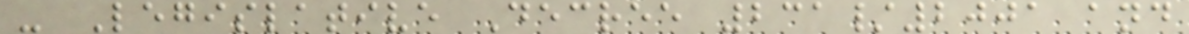- Legislative Decree 231/2001 and
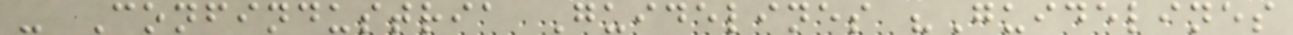- Confindustria Guidelines "Guidelines
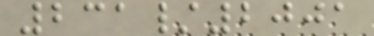231/2001
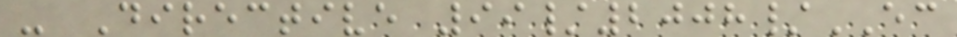- Directive 99/2008/EC
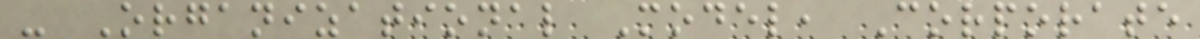- Organizational Model, Corporate
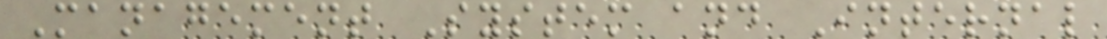Management System and Internal
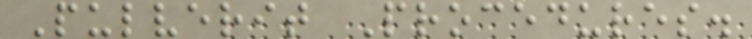Pulverit Procedures.
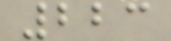223
